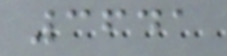3641
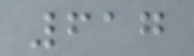617
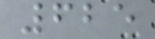625
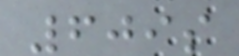609s
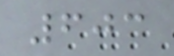603
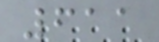611
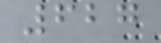627
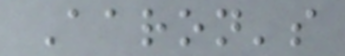Aaron's
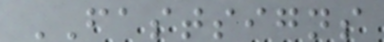FASTSIGNS
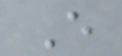E
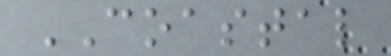COASTAL
